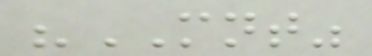"MNT"
